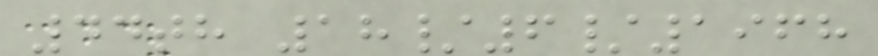44th 18/6/1968
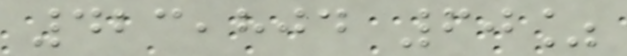423,804 60%
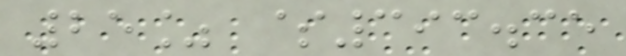25% $393.35
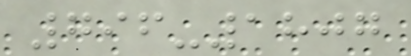796-1807
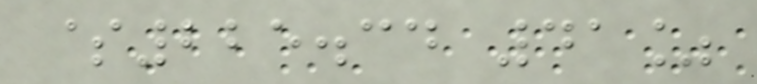$225.34 41%
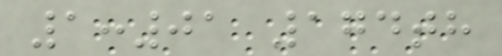1:01 174th
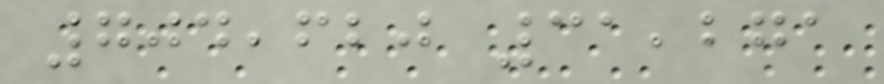704,620 31,271
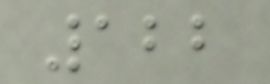122
